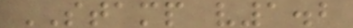STAMP v1.2
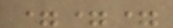===
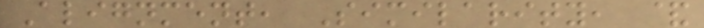Alignment, Similarity, &
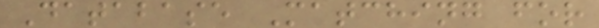Database Matching for
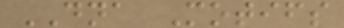DNA Motifs
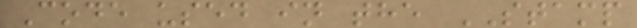Code used in the STAMP
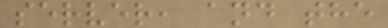server, and the
